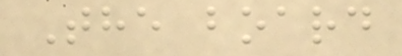The board
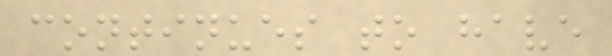continues to have
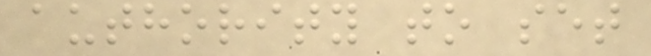authority to set
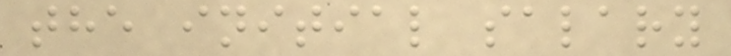the initial salary
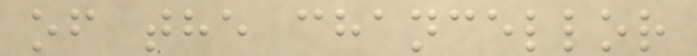of the chancellor
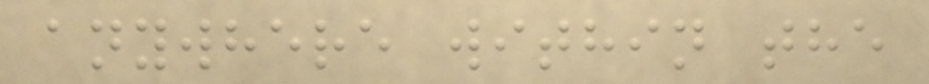anywhere within the
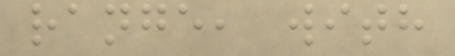range, with
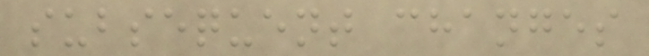subsequent changes
